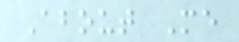About Me
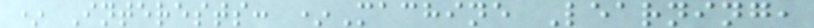* Interests: *Machine Learning,
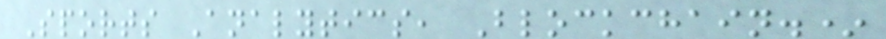Sports Analytics, Blockchain.*
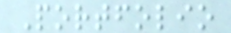Portfolio
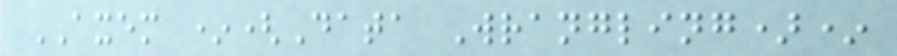AXEM *(Data Wrangling)*
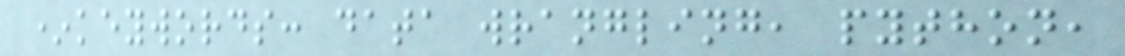*keywords: data wrangling, python,
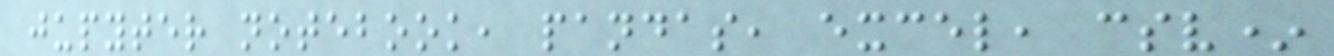jupyter notebook, pandas, excel, csv*
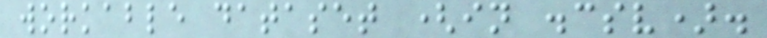workable dataset (in .csv).
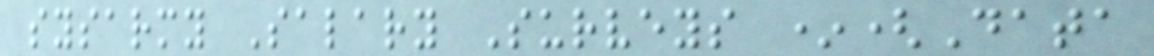sysarmy Salary Surveys *(Data
